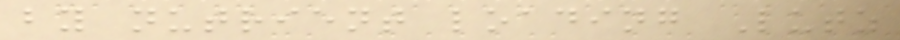by nutrient loading Lutz
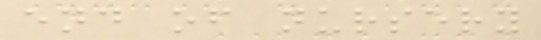end of nursery
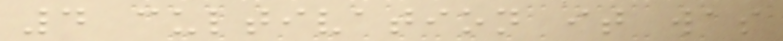4 cultivation it was
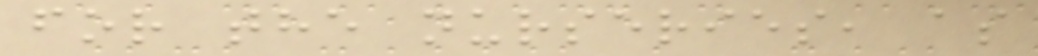for the nurseries, as
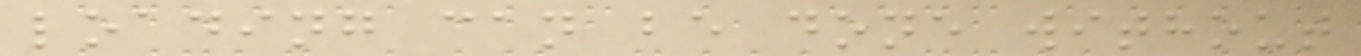loading can be done without
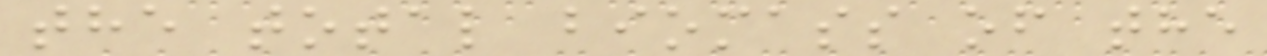the total biomass of the
